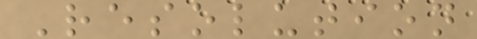Resolution
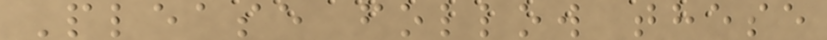Please follow these
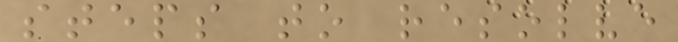steps to resolve
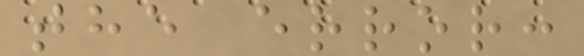the error:
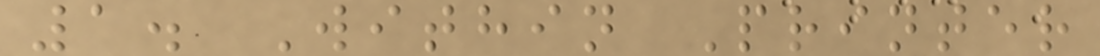1. Within Printer
